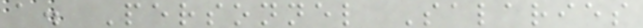a. Personnel Salaries
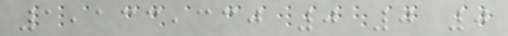1,133,330 0 0 0
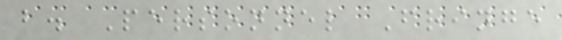b. Personnel Fringe
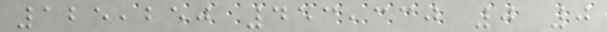125,250 453,330 0 0
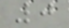0
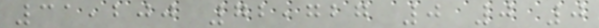31,200 72,727 0 0 0
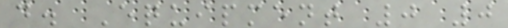d. Equipment 0 0
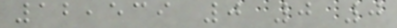12,539 0 0 0
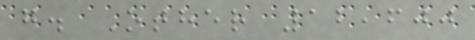g. Other 12,600
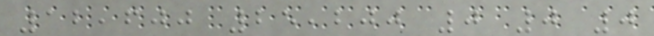12,600 25,200 0 0 0
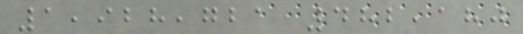1,928,721 482,180
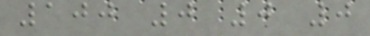100 0 0 0
